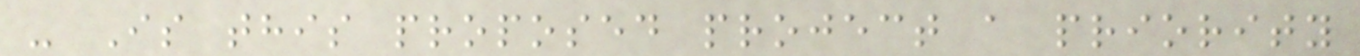- Is this proposed project a priority
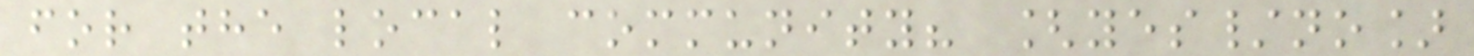for the local community? [yes/no]
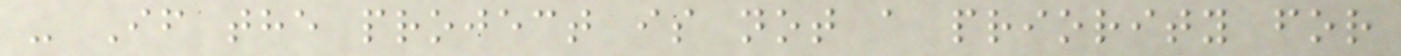- If the project is not a priority for
